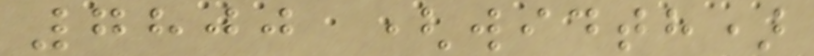7800 (width)
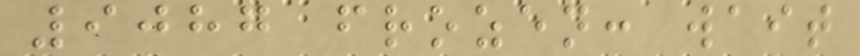9087 frozen: wait
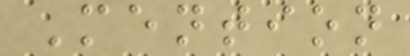Mention
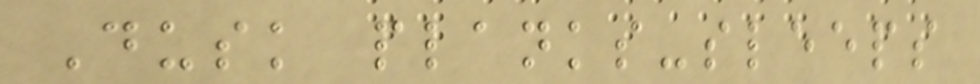Dusk planks-sleeps
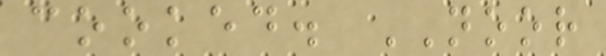cooked. NOOR
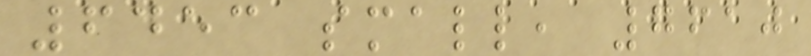6453 small, 7610
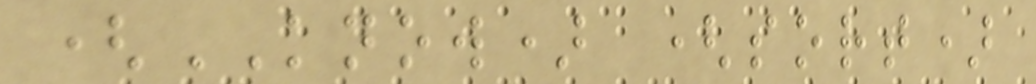(KNOW) (sort)
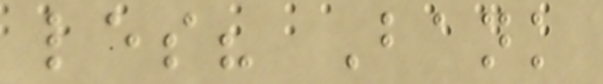les? Bank
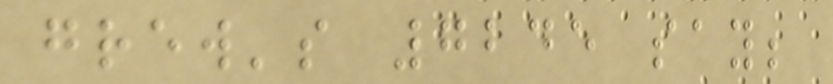grew's 7245 say;
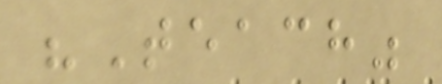"Teach"
